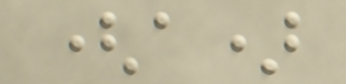(a)
